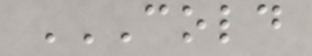COLD
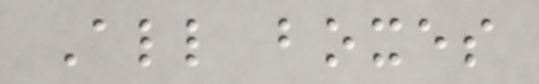All boxes
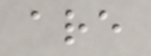are
